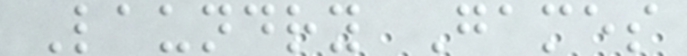Laundry Games
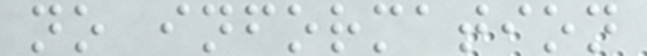no information
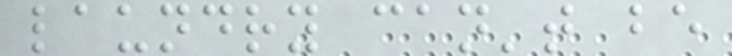laundry can't be
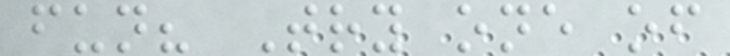fun? Try one of
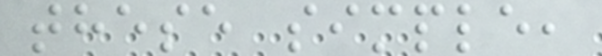these simple,
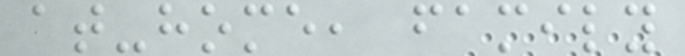at-home, family
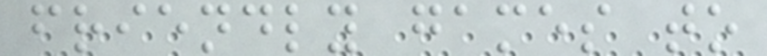friendly games to
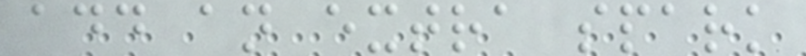add an extra spark
